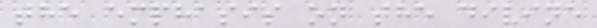the emphasis on the divine
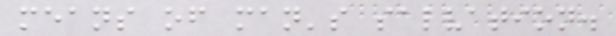means of man's salvation.
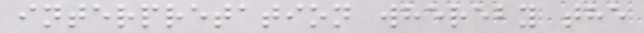interpretation whereby the
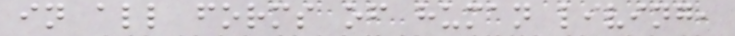in all forms of human living,
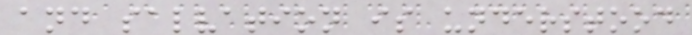and salvation is understood
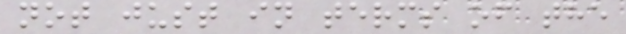not just in terms of the
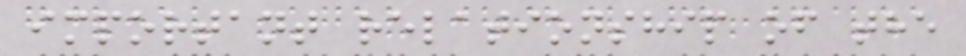important relationship of the
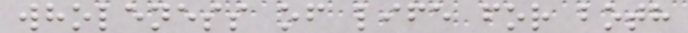wholeness of life for both
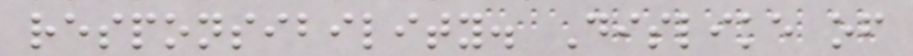responsibility. Dislike of
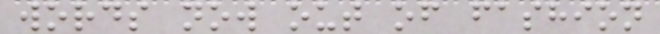words now out of fashion
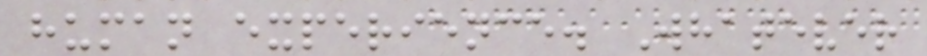human experience. Whatever
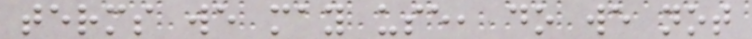terms we may use, do we not
